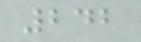242
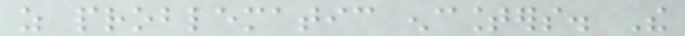as problematic encounters. The
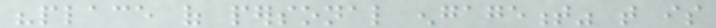"place of personal engagement" that is
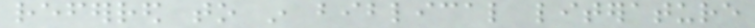referred to in biblical literature
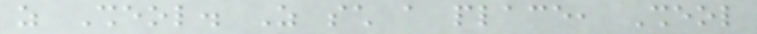as Sheol. As such a place, Sheol
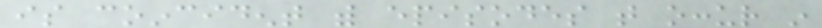is coincident with episodes that occur in
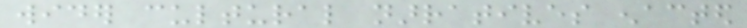wider cultural narratives enacted
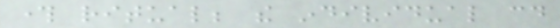through ritual; the individual could
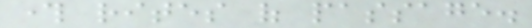through rites of passage.
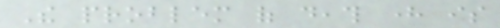The problem of death here is
